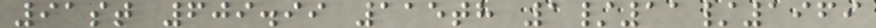91st 609.99 115th 1/11/1969
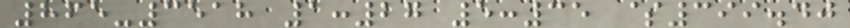865-3518 1:27 5:35 $399.40
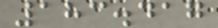183.417
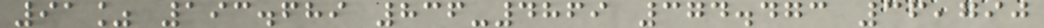91% 193.689 836-4869 374.473 36,790
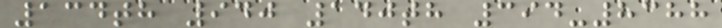134th 940 140th 394-8388
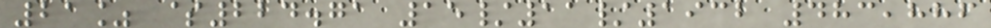21% $224.71 15/11/1932 483,886
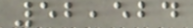52,524
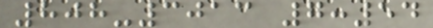808-3013 7:54
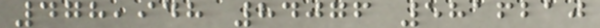478,948 84076 5816210
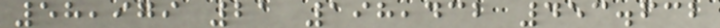58,979 21 198,432 453.632
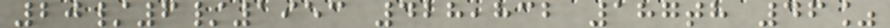20/6/1953 428,832 187th 46%
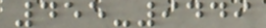455-9449
